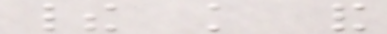their knowledge and
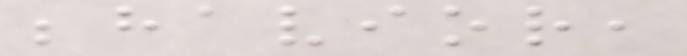behavior,
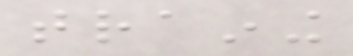training
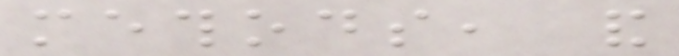methods, and
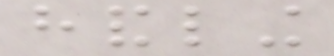handling
